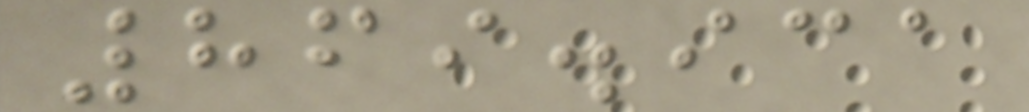869.931
